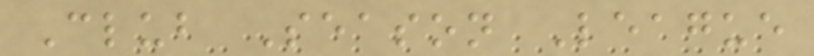Club Season League
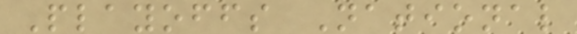Playoffs National
